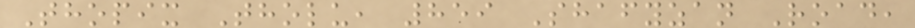Thopix Tholu, 859 Shafyzan Road,
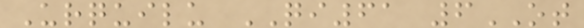Urquilu QI61 6OT
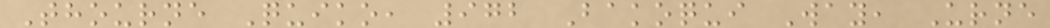Thourne Quiko, 972 Bakoqui Way, Urne
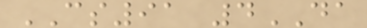CS91 4DA
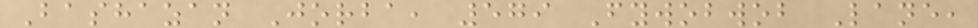Bashazan Jorba, 579 Fywobwob Lane,
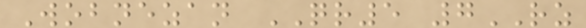Wobnezan QR5 7RZ
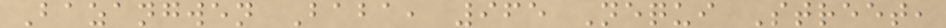Bazangwen Baba, 965 Nequi Street,
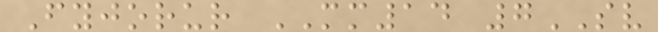Fyjorur MM14 7SV
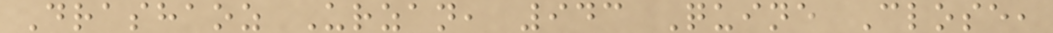Drashaoz Urzan, 943 Quine Close,
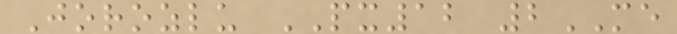Jorozlu PX12 2ME
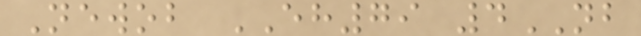Newob EH79 4NB
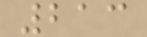213
